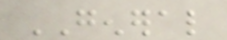GENERAL
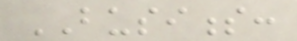BUSINESS:
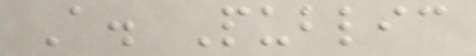A. Public
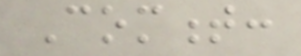Comment:
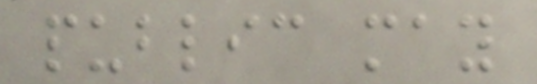public may
